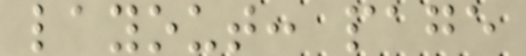layout: page
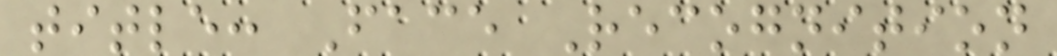title: Face Recognition
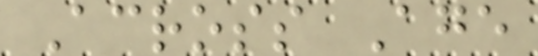Across Age
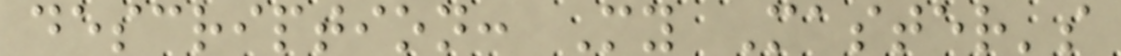description: My Master's
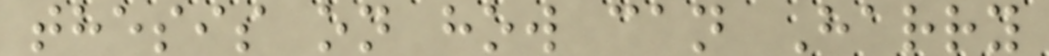thesis on how can Harry
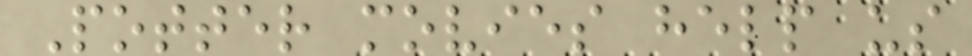Potter movies help us
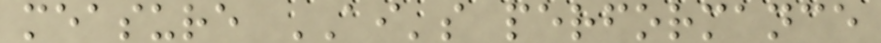measure AI's performance
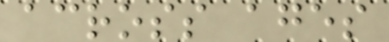across ages
